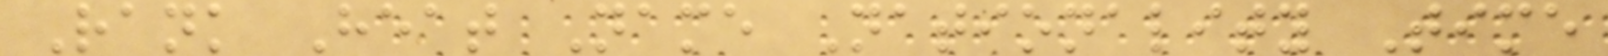Rank Heat Name Nationality Time
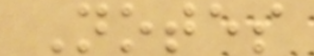Notes
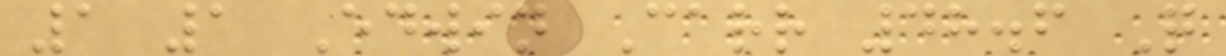1 1 Edwin Carr 48.6 Q
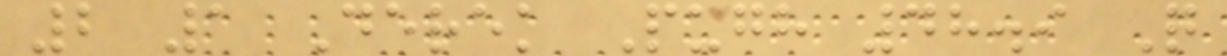2 1 Derek Pugh 48.9 Q
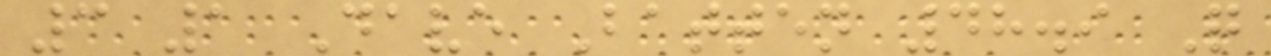3 1 Dave Batten 48.9 Q
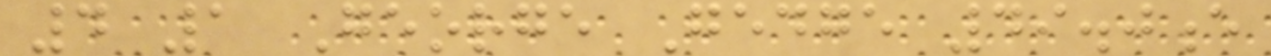4 1 George Gedge 49.0e
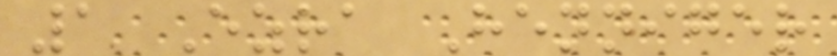1 Ezra Henniger
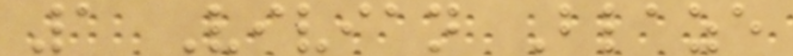1 Vivian Blaze
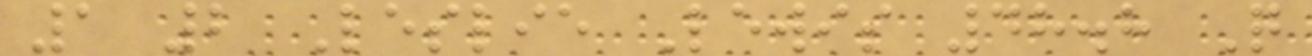1 2 Leslie Lewis 48.8 Q
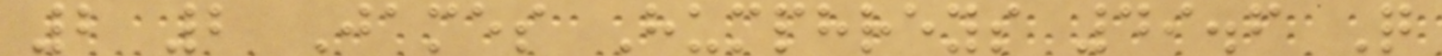2 2 James Humphreys 49.6 Q
